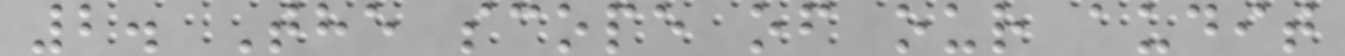2. The scope of our audit
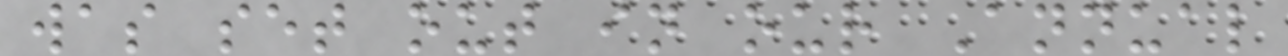was set out in our Annual
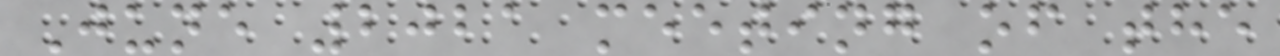June 2021 meeting of the
